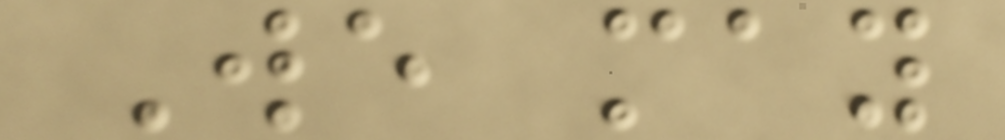We may
